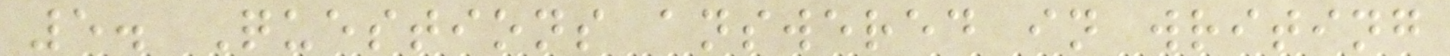5. Questions answered in writing
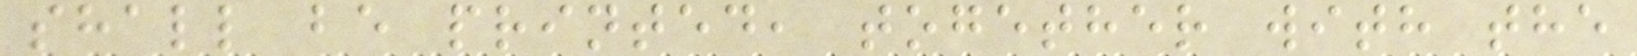shall be printed, together with the
